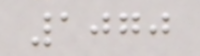1070
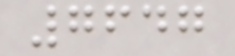7647
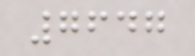7647
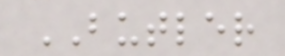BUTLER
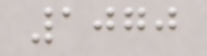1070
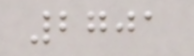2701
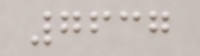7637
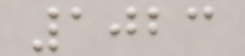1023
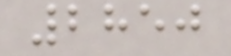2850
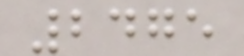2475
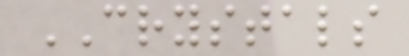CRYSTALS
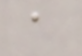a
